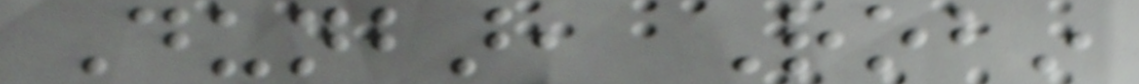Dunbar, Robin
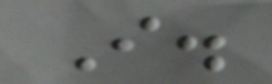I.
